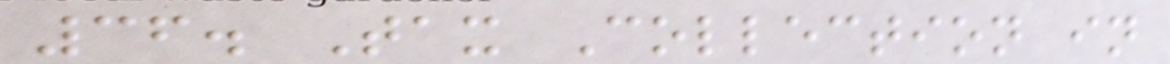36. Tax Collection in
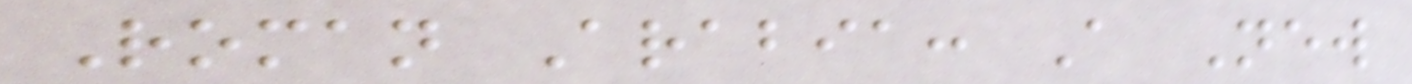Roman Arabia: A New
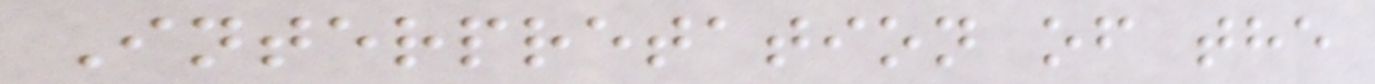Interpretation of the
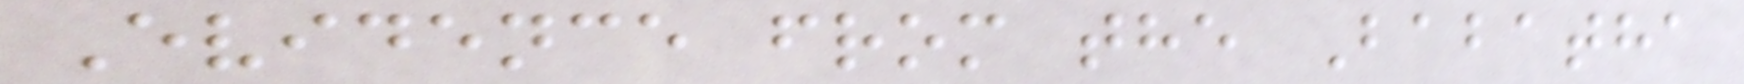Evidence from the Babatha
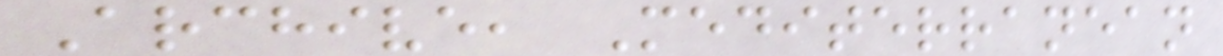Archive, Mediterranean
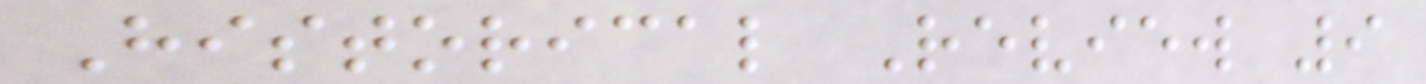Historical Review 9
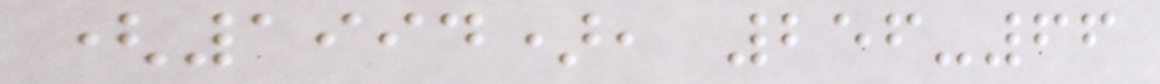(1994), 256-66
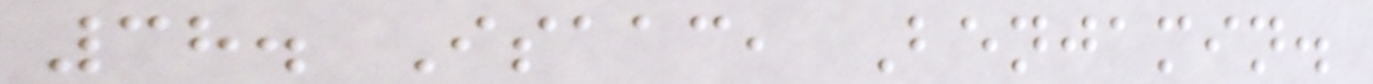38. Isaac, Benjamin.
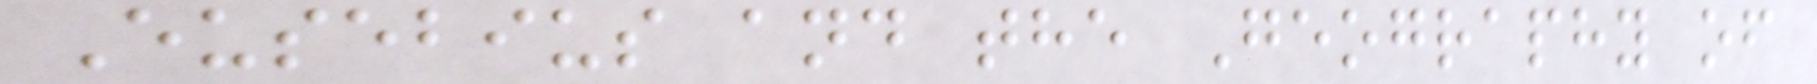Eusebius and the Geography of
